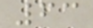63
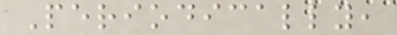Periodically,
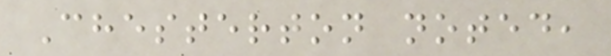Chesterton noted,
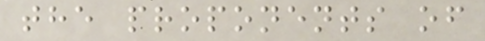the proponents of
